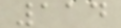114
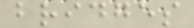bridges
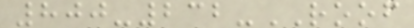800-232-ROOF
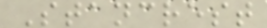Stancrest
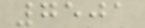7501
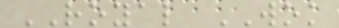ROYAL WOK
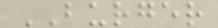BURGER
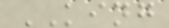KING
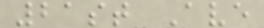21st Ave
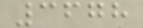3678
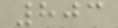803
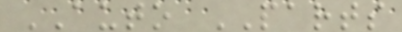AUTO PARTS
